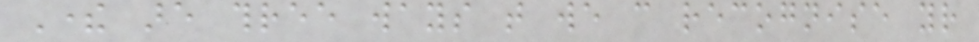There are three ways that we can recognise your
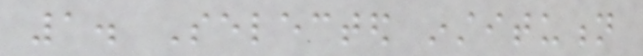1. Selected institution
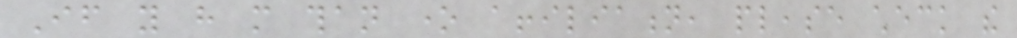If you have more than one affiliation, please check the
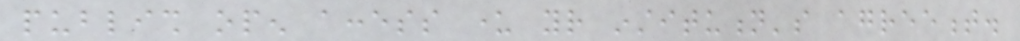publish open access under your institution's agreement.
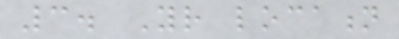3. Your location
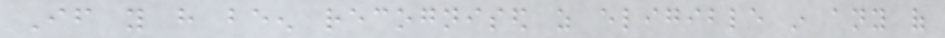If you have been recognised as eligible in any of
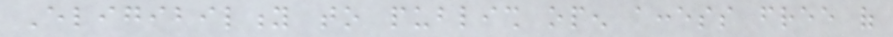Eligibility to publish open access free of
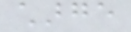charge
